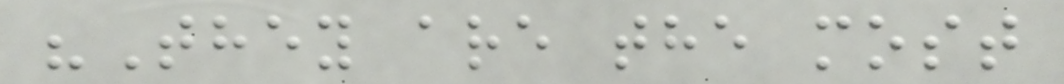"They are the most
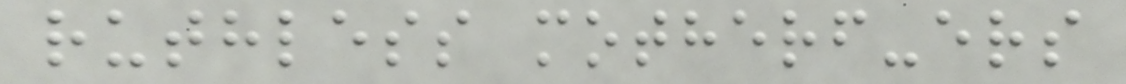ruthless motherf-ers
